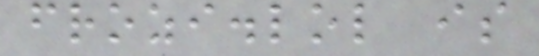frozi.lol is
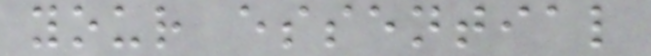your essential
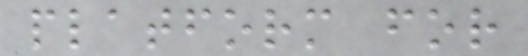platform for
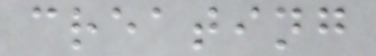creating
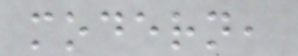modern,
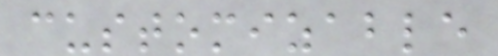customizable
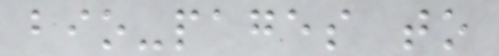bio-pages to
